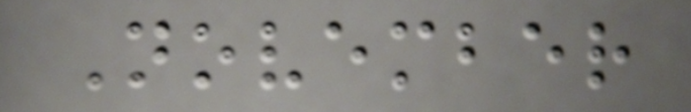November
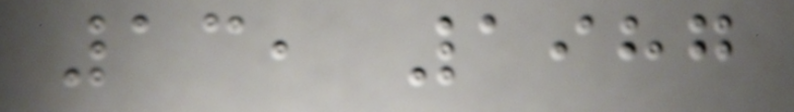13, 1987
